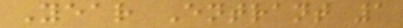Year Entrant 1
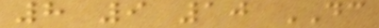8 9 10 DC
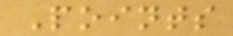Points
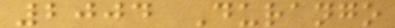2004 Durango
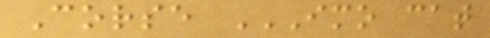Corse IMO CAT
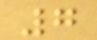7
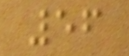56
